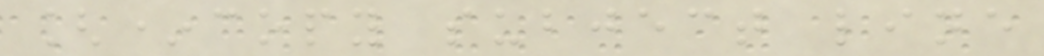[*copy subject line
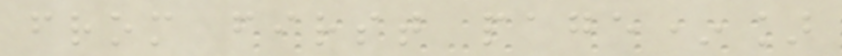from first page*]
